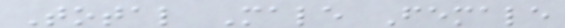Total Male Female
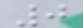0
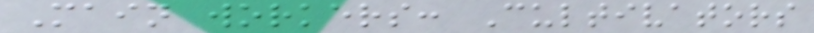Main workers: Cultivators
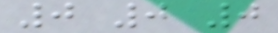0 0 0
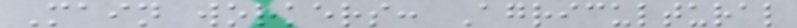Main workers: Agricultural
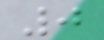0
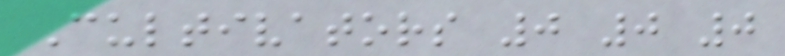Cultivators 0 0 0
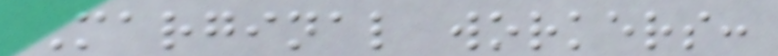Marginal workers:
